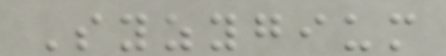Syzygium
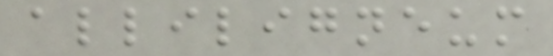alliligneum
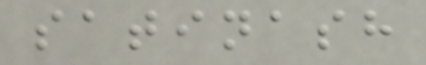satinash
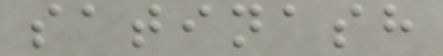satinash
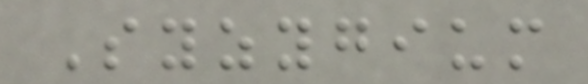Syzygium
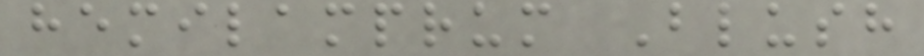hemilamprum Blush
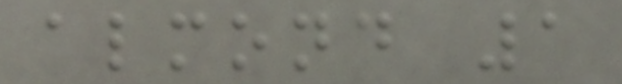almond 1
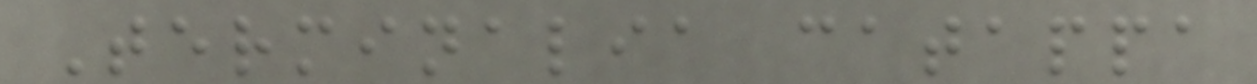Terminalia catappa
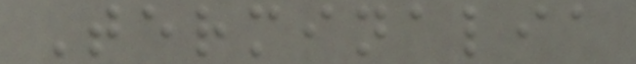Terminalia
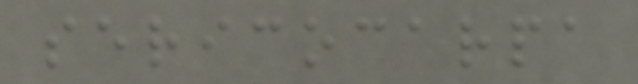sericocarpa
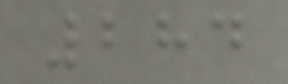284
